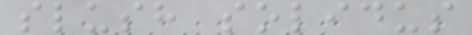slush solidus
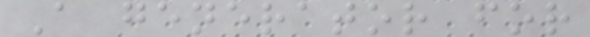A generator for
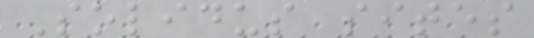Solidus sites
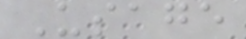Usage
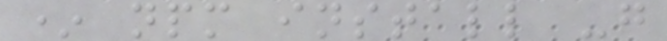* npm install -g
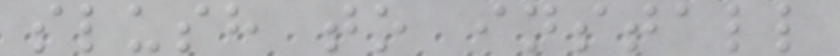slush to install
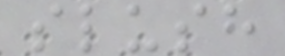slush
